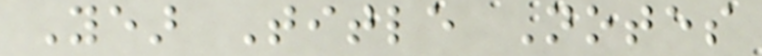Year Title Notes
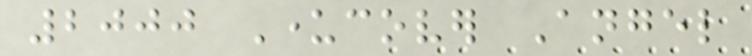2000 Undercover Angel
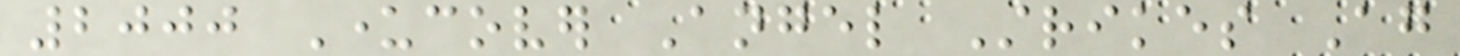2000 Undercover Angel Strikes Again
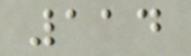114
